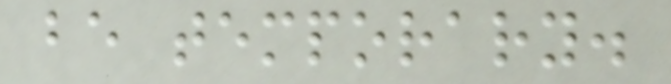be temporary.
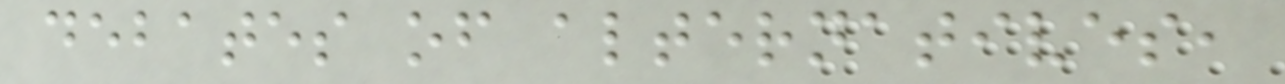debates of alternatives,
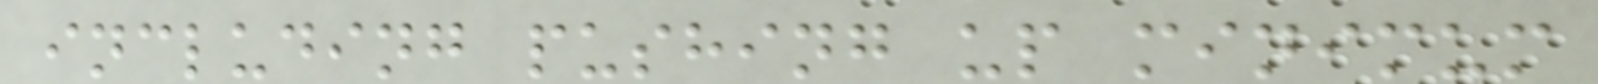including pushing up minimum
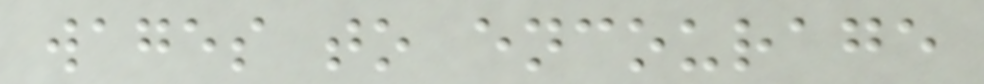wages to encourage
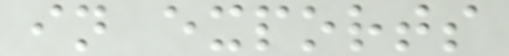in exports
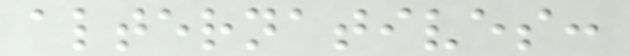alternatives:
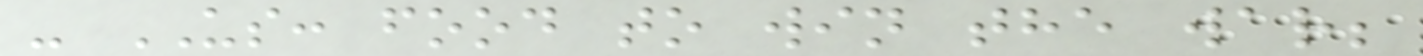- US: food to win the war;
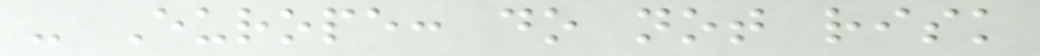- Europe: do not risk
